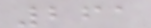261
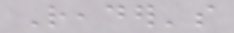Reader's
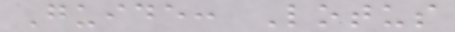Guide: Lotus
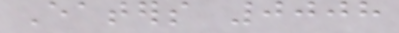Eaters 0008
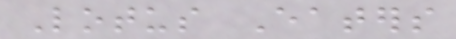Lotus Eaters
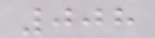008
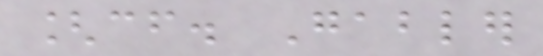[cf. Gabler
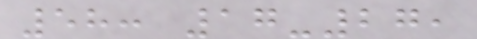58: 17-27,
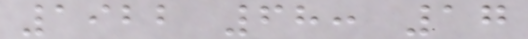1922 68: 17
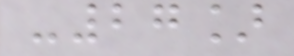-27]
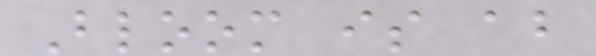Bloom is about
